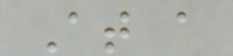At a
